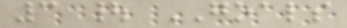3 | GOALS
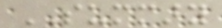SUMMARY
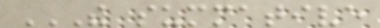THE SUMMATIVE
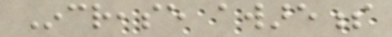Increase awareness
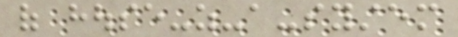of house-as-a-system
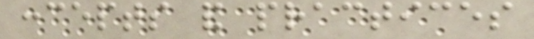concepts and practices
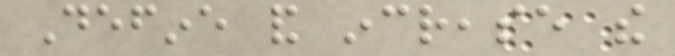Define and increase the
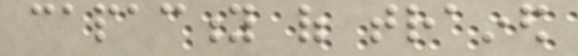capacity of trained
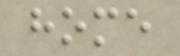home
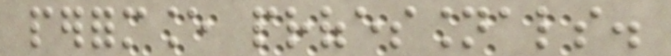performance professionals.
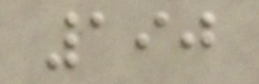190
